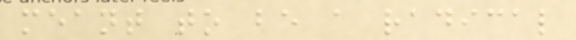meant to be a radical
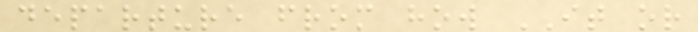departure from how IT or
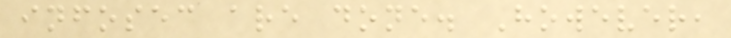infosec are done. However,
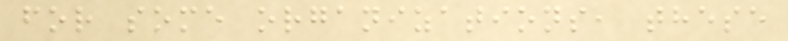for some organizations, these
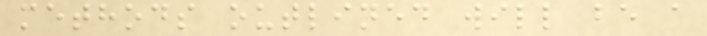methods outlined will be a
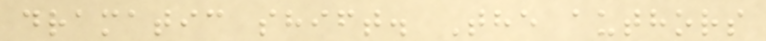dramatic shift. The authors
